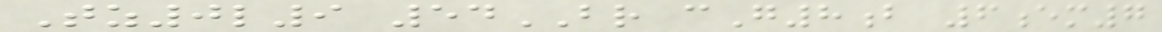Tz0l9 54BR cG8b 6em7
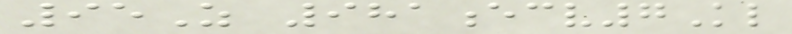95Z 981ecv7Kl
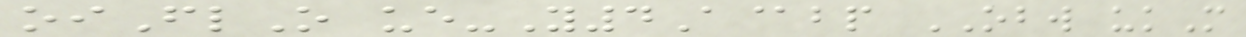oiFlO ue-Y4A@bp OBW ukM
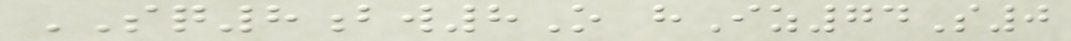SQ8bw8O hIz74S0
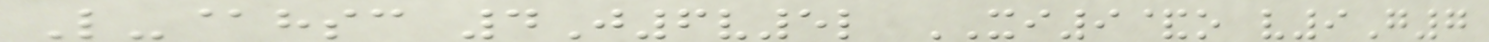L-@hsc 4J6v5l XI9&o v9G7
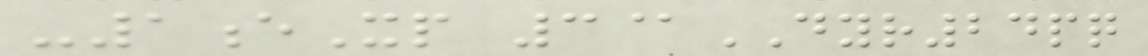-1eXp 3@DYR24pq
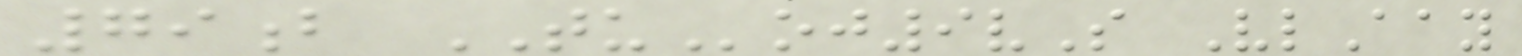79b TUoj9vS VlAay
